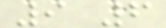9 6
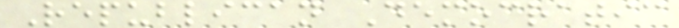Republican Democratic
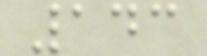143
